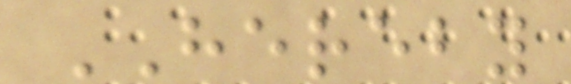HEREBY
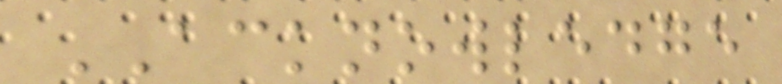ACKNOWLEDGE
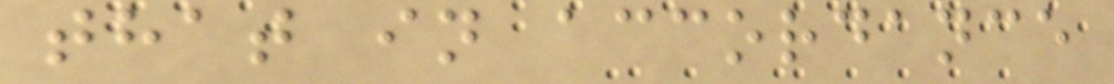that in accordance
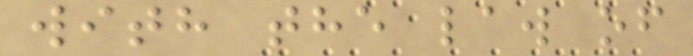with the law of
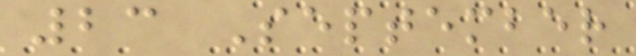23 September
